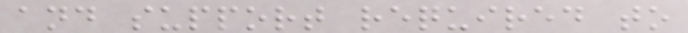and support required to
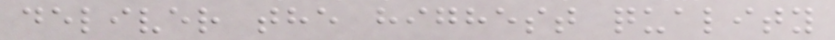deliver the highest quality
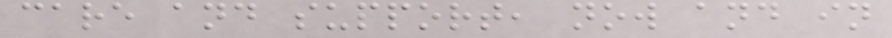care and support, now and in
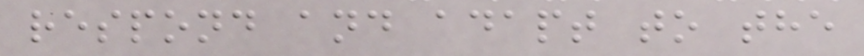respond and adapt to the
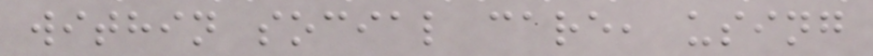within social care, using
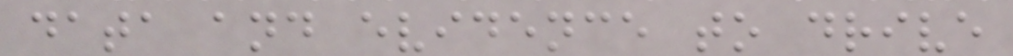data and evidence to drive
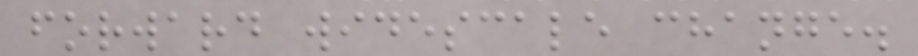forward widescale change.
